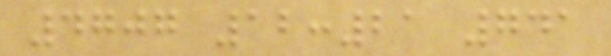4707 12:21 741
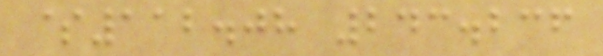$112.08 243.236
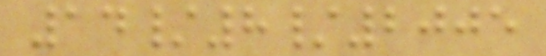14/8/2005
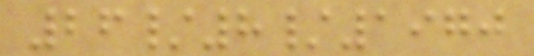26/8/1970
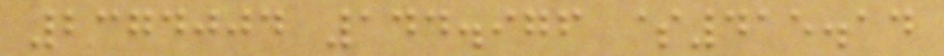2374004 144.976 $415.14
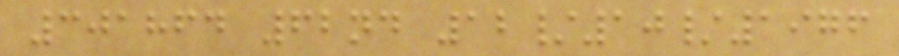301864 62nd 12/10/1976
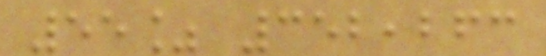55% 352,263
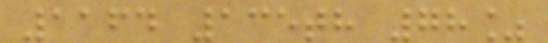1164 135th 78%
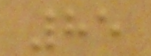85
